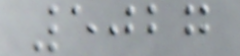5027
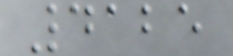4125
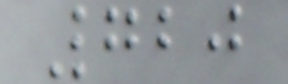720
